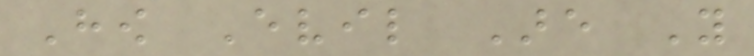How Evil Are You
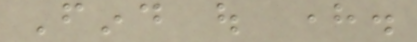Find out here.
